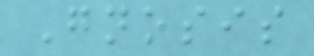Gnosis
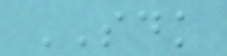SDK
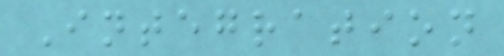Integration
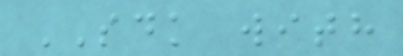SDK with
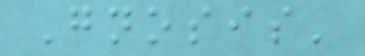Gnosis'
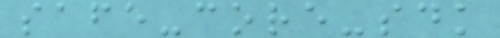safe-core-sdk
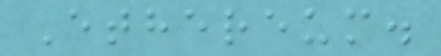Ethereum.
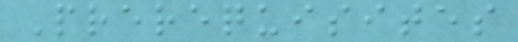Prerequisites
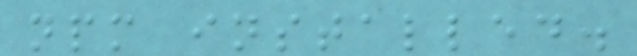npm installed.
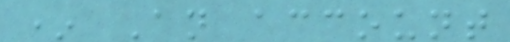* An account
